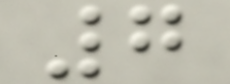7
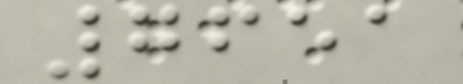7651
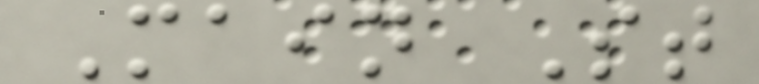Main St
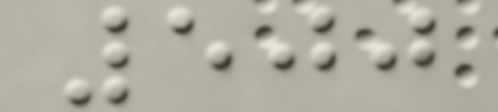500
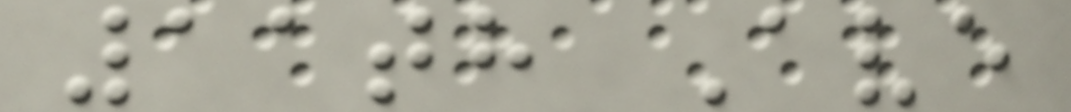11th Ave
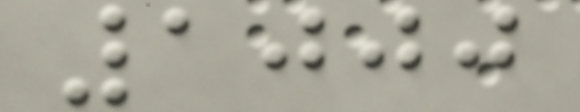1000
